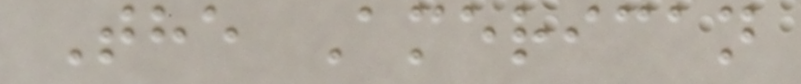The American
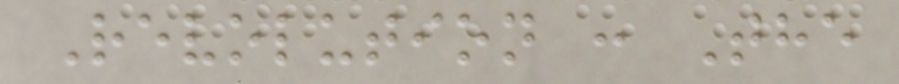Revolution : The
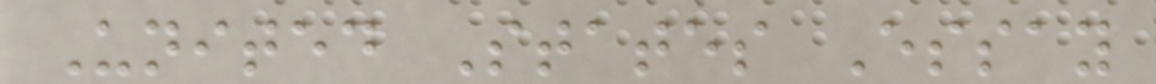United States Essay
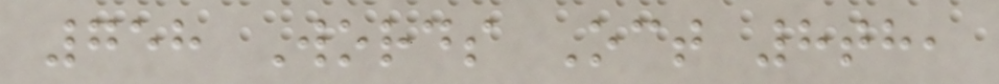758 Words Oct 8th,
